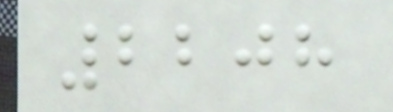2208
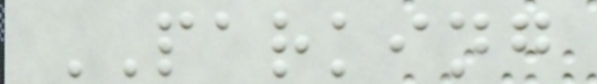PARKING
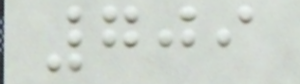709
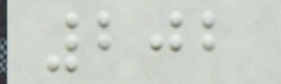202
